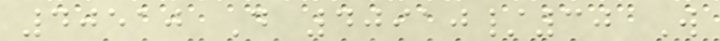40510 D 40910/30 W
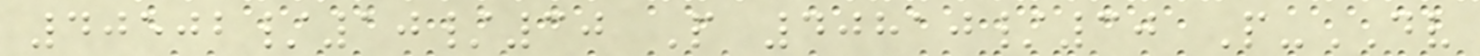40502/10/30 P 40810/30 P-DV
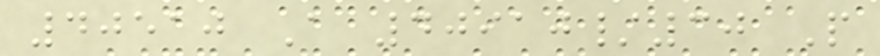40510 A 40910/30 P
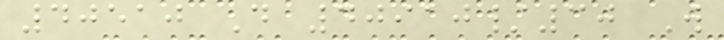40510 D 40910/30 W
